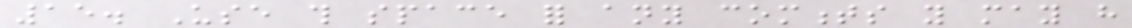15. Use this space for any comments you may have
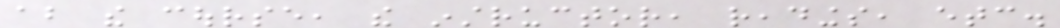about the course, the instructor, readings, etc.
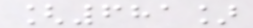[681]
